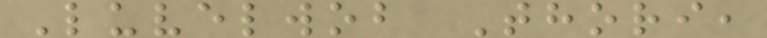Luvelwob Thori,
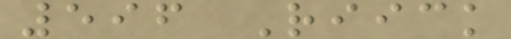596 Riick
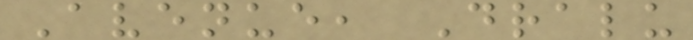Avenue, Dralu
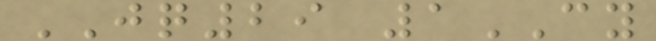JQ29 1CY
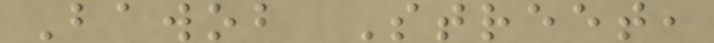Bawob Street,
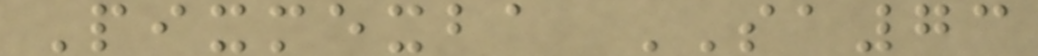Pixmexba SA73
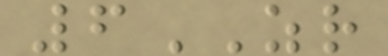6ZR
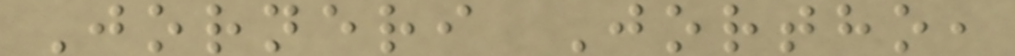Jorneri Jortho,
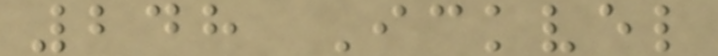248 Ickvel
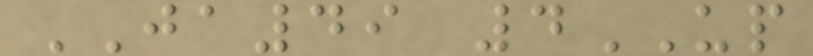JA49 4UP
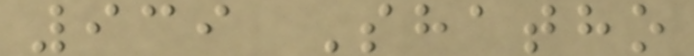939 Shatho
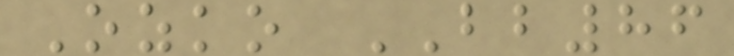Ozko BB86
